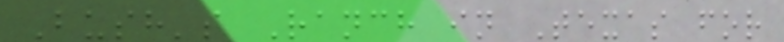Bush's Ranch in Texas for
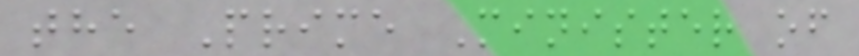the Prime Minister of
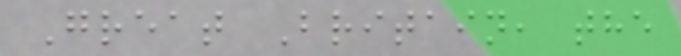Great Britain, the
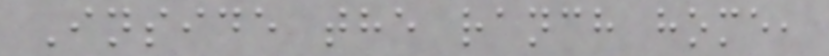Inside the ranch home,
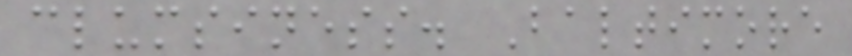clumsiness. Baltimore
